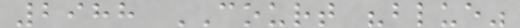2988 COURT "blue"
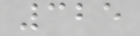325
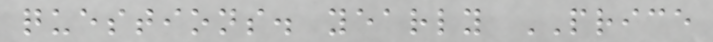questions. yearly PRICE
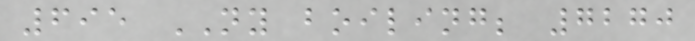695 NY boiling; 7270
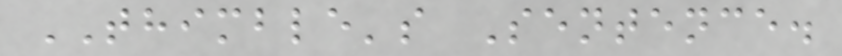THIMBLE's Sentence.
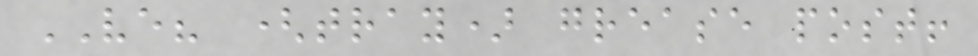VE? (tray) grease post!
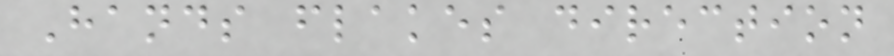Hands flakes direction
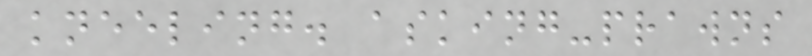kneeling. asking-prawns
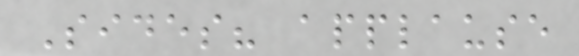Sides? applause
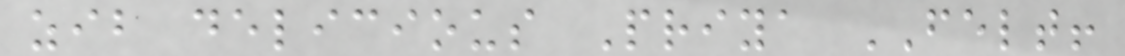zib delicious Priya FELT!
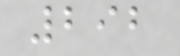292
